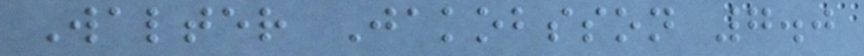Walter Jakobsson 7.0
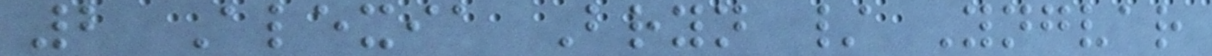2 Alexia Bryn / Yngvar
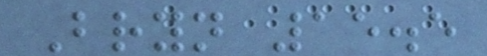Bryn 15.5
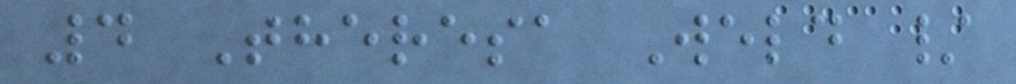4 Theresa Weld /
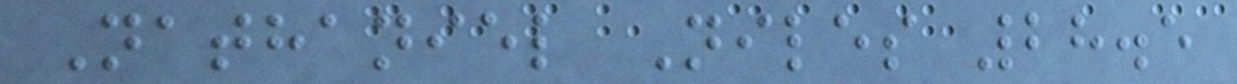Nathaniel Niles 28.5
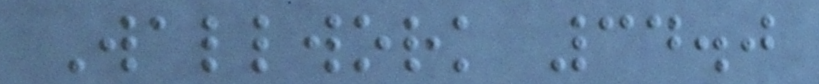Wallwork 34.0
